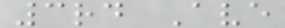3rd Ave
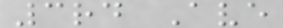3rd Ave
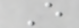E
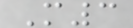M3
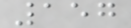157
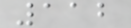112
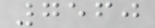7560
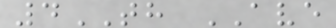4TH AVE
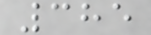385
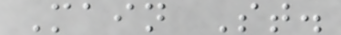Main St.
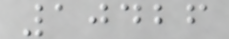10426
